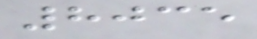8035
